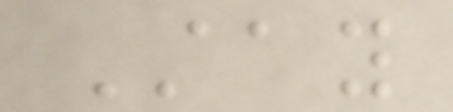Stay
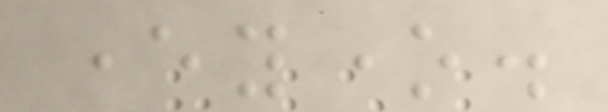everyone.
